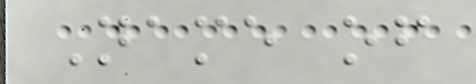Name of
